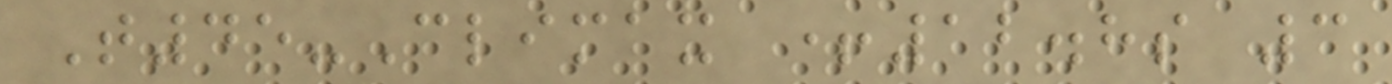T45-Climax +12.8s 3
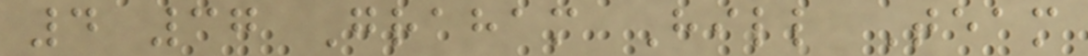4 37 Graham Hill Team
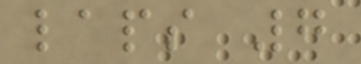laps 7
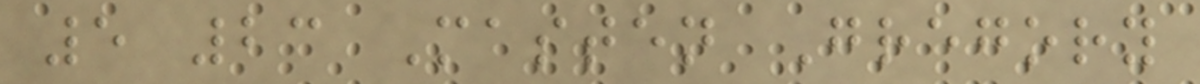5 23 Masten Gregory
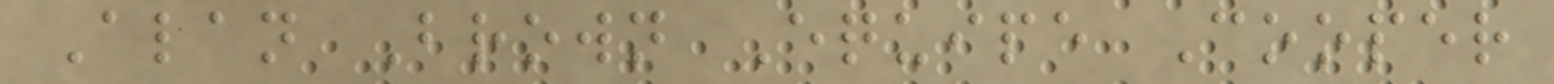Alan Brown Equipe Cooper
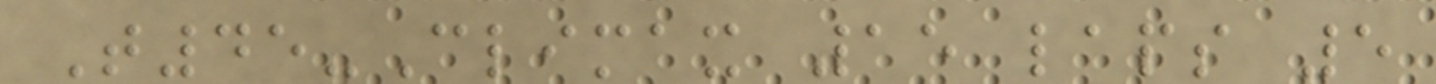T45-Climax 15 laps 5
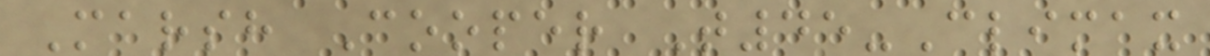Marsh Cooper T45-Climax
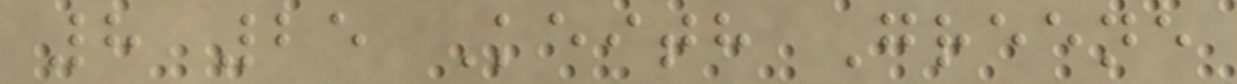8 25 Keith Greene
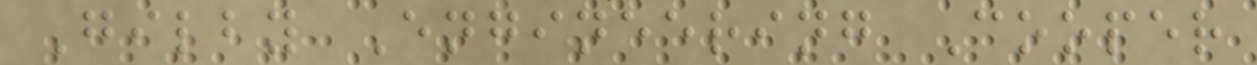Gilby Engineering Cooper
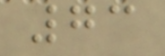73
